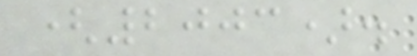(2003).
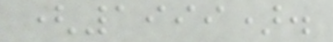(1999).
